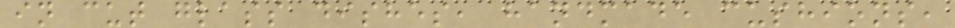in cut glass dishes, handmade cushions,
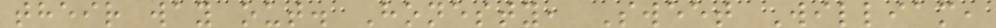their way out. Honesty, Sweet William,
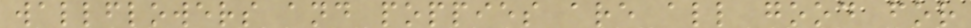wallflowers and poppies are all good for
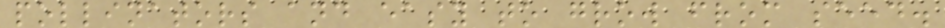pollinators and easy to grow from seed.
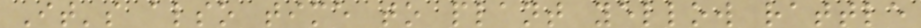It's also time to plant yellow rattle
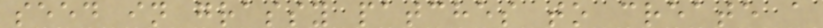seed in grassy patches to create a
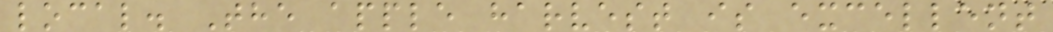local. The apple harvest is excellent
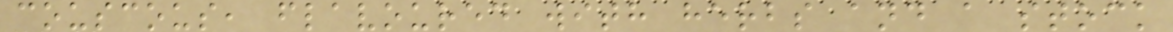couscous, flavoured with herbs and a stock
